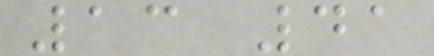13 41
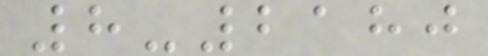8-2180
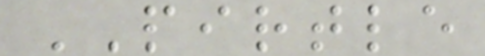PIRTLE
